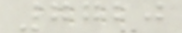7720
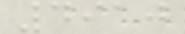4910
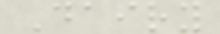Dairy
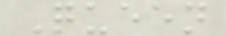Queen
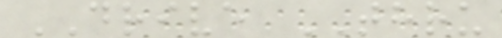DRIVE THRU
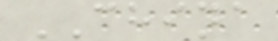CHINA
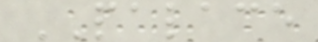PALACE
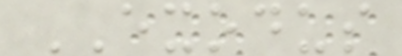EXODUS
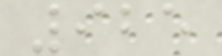925
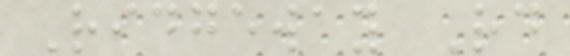Ridgeway Rd
